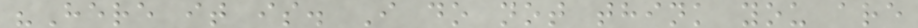"Here it is. I do not think you are
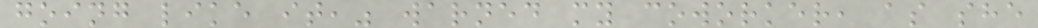going like it," warned my coworker, as she
